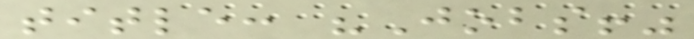title: "Jobs!"
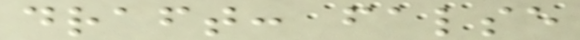draft: false
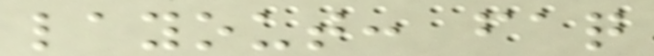layout: faq
